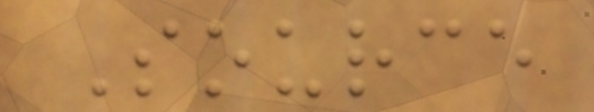Source
